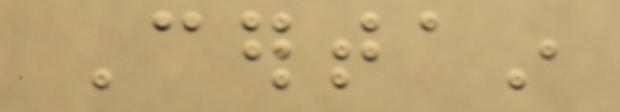Certain
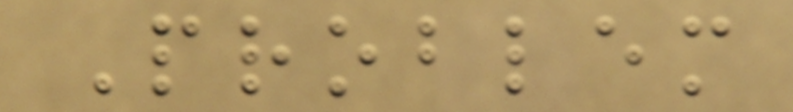Problem
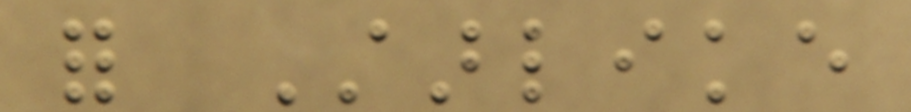for Starlike
